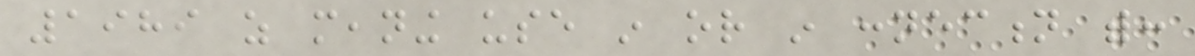1989 as meaning use in or in connection with:
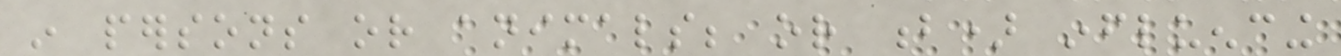in persons or animals; or b) influencing
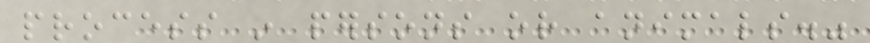process in persons or animals."
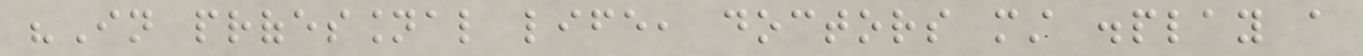"In professional life, doctors must display a
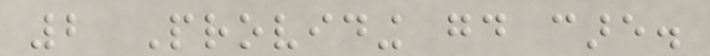2 Providing good care.
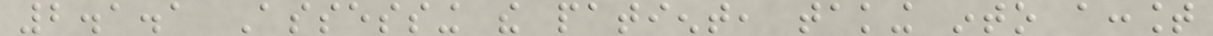2.1.1 Assessing the patient, taking into account
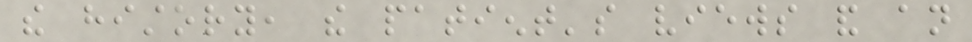the history, the patient's views and an
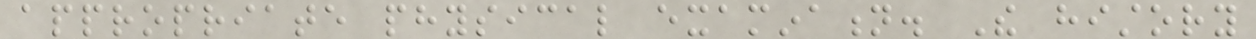appropriate physical examination. The history
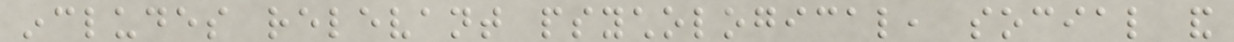includes relevant psychological, social and
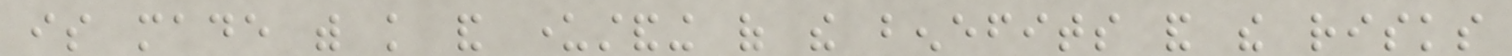is made with knowledge and understanding of the benefits and the risks
